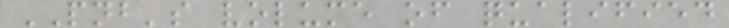PNB's volume of qualified
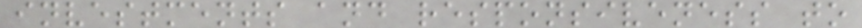investments and responsiveness to
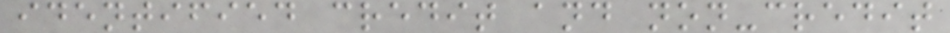identified credit and non-credit
